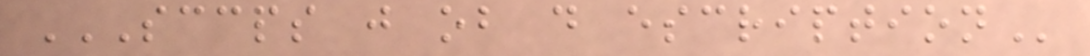SCCPS J OB D ESCRIPTION
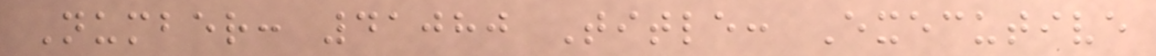Number: 41080 Title: Executive
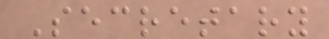Secretary
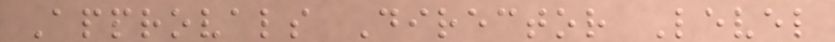Approvals Director Level
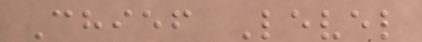Chief Level
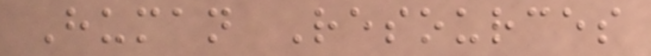Human Resources
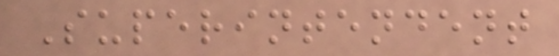Superintendent
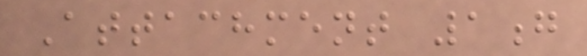Attachment 1g
